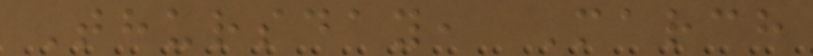Thursday, March
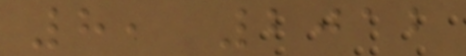8, 2012
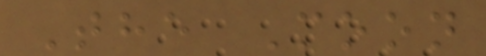The Moon
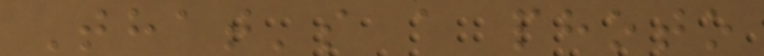That's a photo
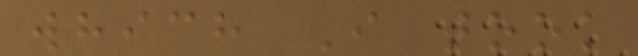which I took
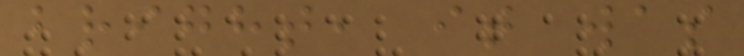bright, it was
